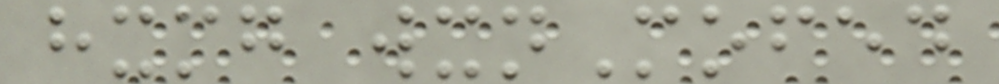hxmg wxnMofed
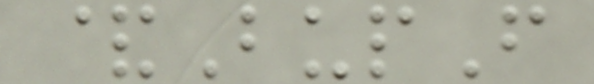&BupF
